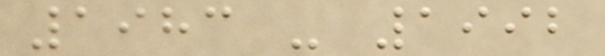1983 - 1992
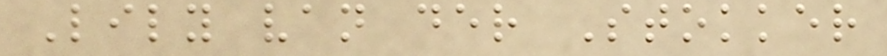Lily van der Stokker
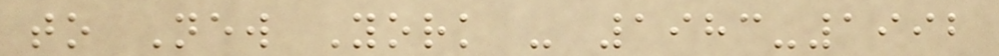to New York - 1983-1992
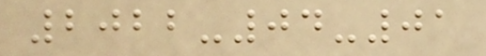2022-04-01
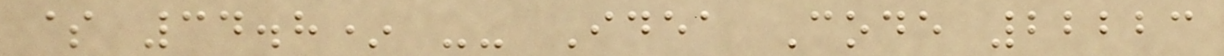$ 34.8* -- Idea Code 22223
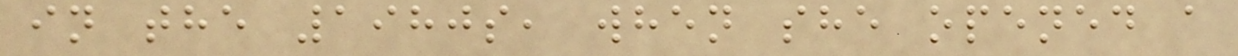in the 1980s, when she opened a
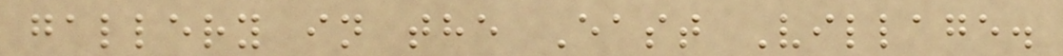gallery in the East Village.
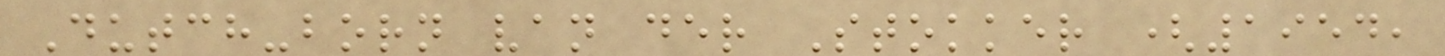Dutch-born van der Stokker (1954,
